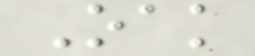Oak
